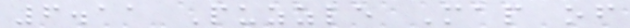6.11 Puzzle Map of
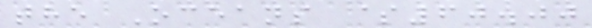the Oceans $60.00
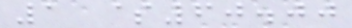1 $60.00
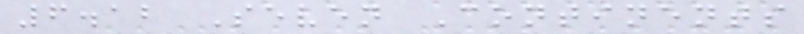6.12 Seven Continents
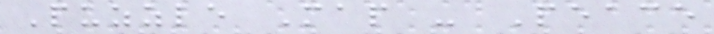Puzzle Map - Peace
